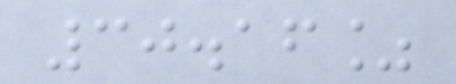30.16%
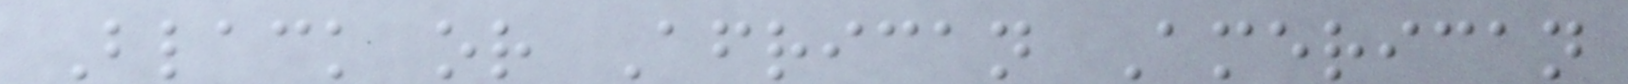Black or African American
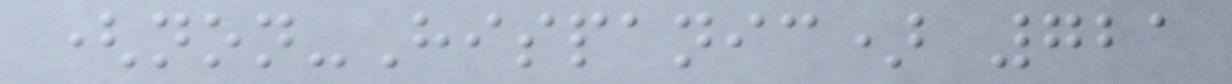(non-Hispanic) 721
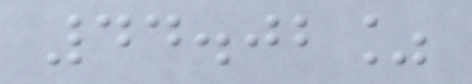44.02%
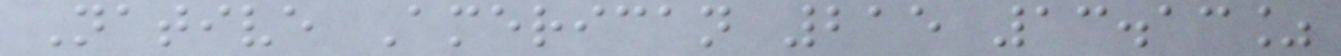Native American 215 13.13%
